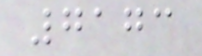7173
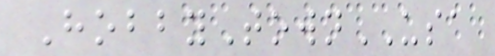HobbyTownUSA
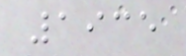1935
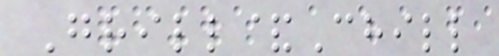Grill&Chill
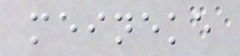meineke
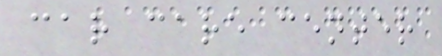car care center
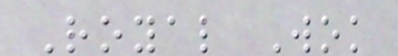Royal Wok
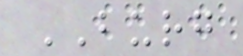BURG
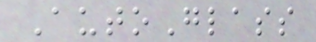AutoGlass
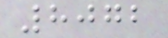8072
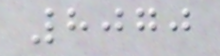8070
